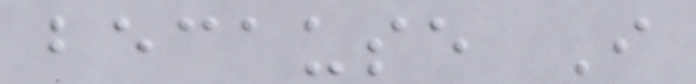because I
